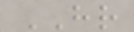HR
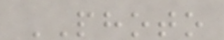PHOTO
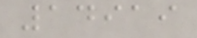14919
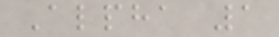Alpha 1
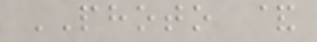PHOTO &
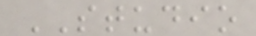STUDIO
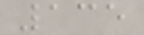135
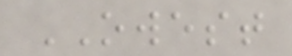OWEST
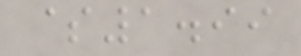$1.99
